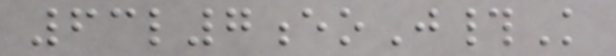63l7eoJ#K
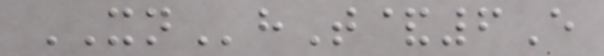XNhT&6E
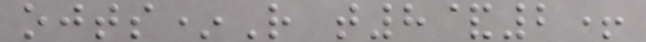ojts*R t8&2+
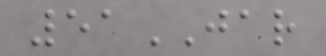51JAR
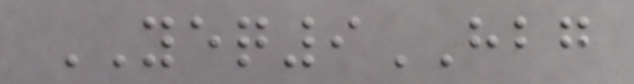YEQ9HBG
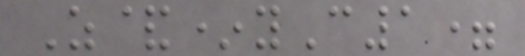Z&*yC1=
